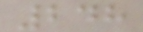248
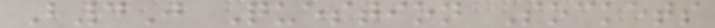B4J Question Sockets
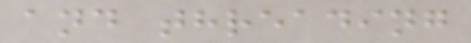and threading
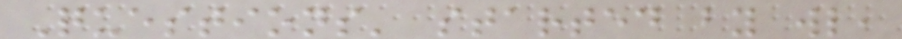Questions' started by wl,
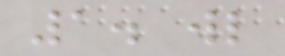1. wl
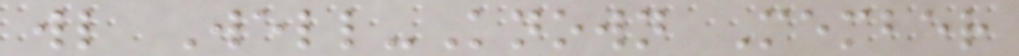wl Well-Known Member
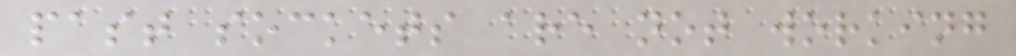past sockets are not working
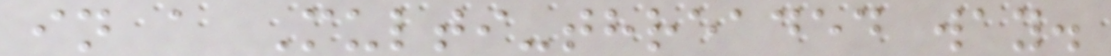in a Multi-threaded way.
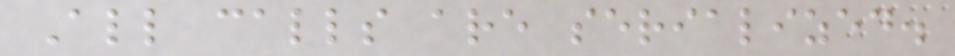All calls are serialized.
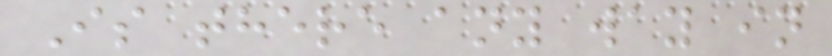Is there any way in
